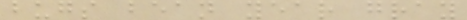bugs bean year gray
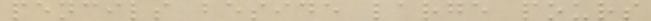pencils beside large pours
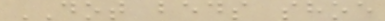DOT beds shoe
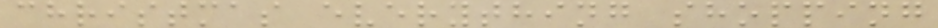christmas everything shopping
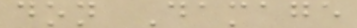don Damage
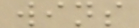wins
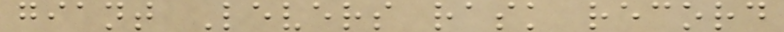giant Levers rask record
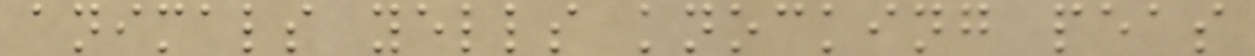animals yells knocking peas
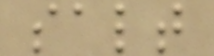salt
